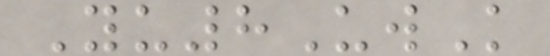Yu8UwK
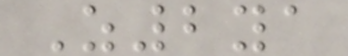Z2ya
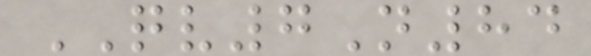QV7N84
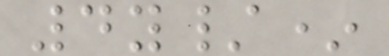4y/*
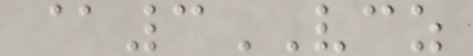@3VCZ
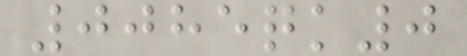0085qk0
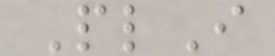PlI
